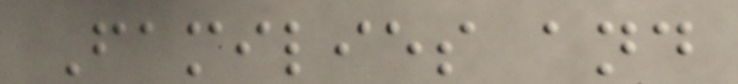Families and
